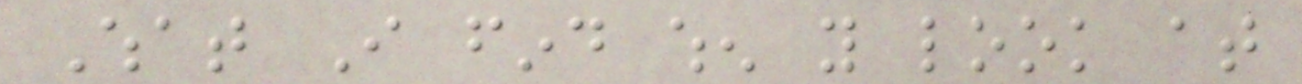What I find when you look at
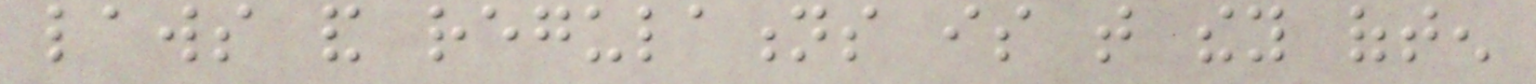laws and regulations is that they often
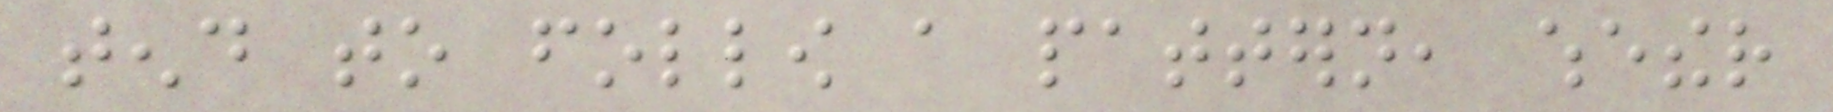tend to follow a pattern, whether
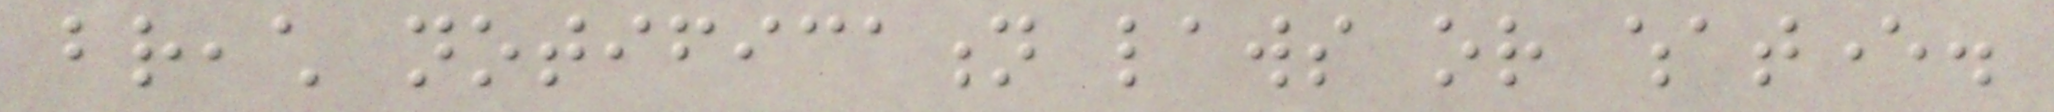breach notification laws or whatever.
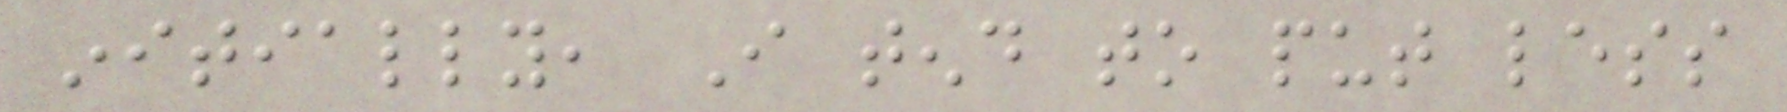initially, I tend to put less
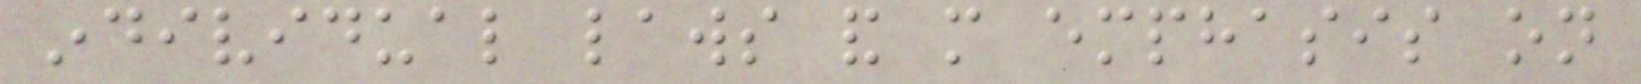individual laws and more emphasis on
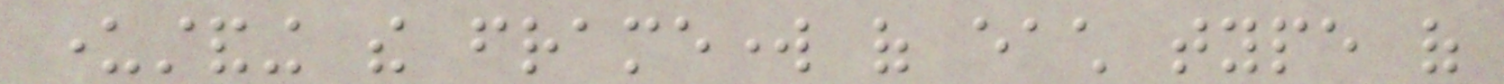understanding the framework of each type of
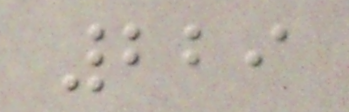229
